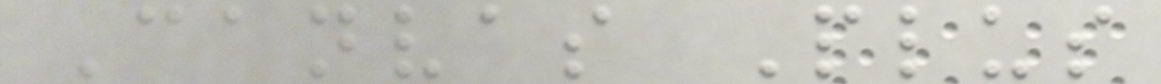Canvas Plus
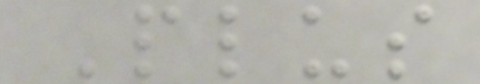Plus
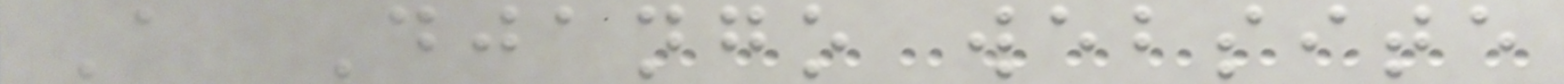A Django website
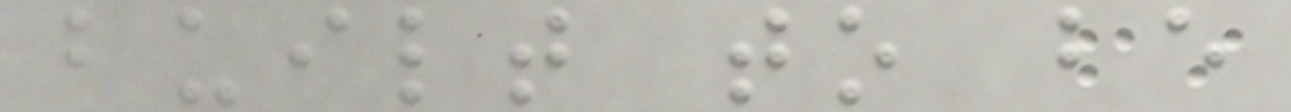built to be
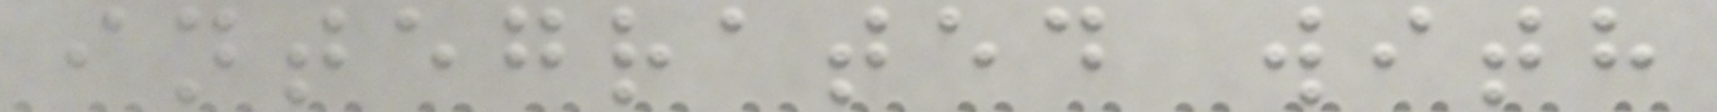integrated with
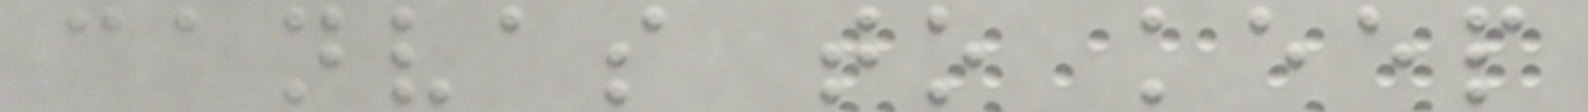canvas to keep
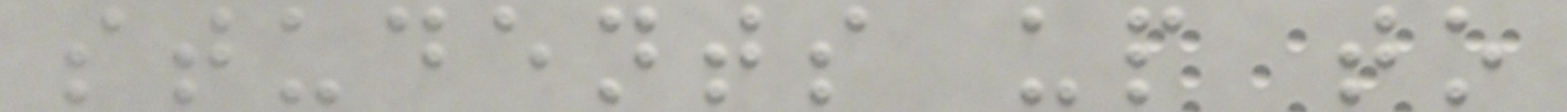students up to
